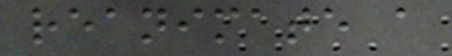reanimate a
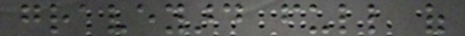graveyard full of
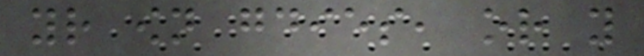your own goodies, or you
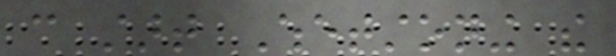can start Whetstoning the
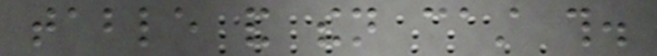table and then cast this.
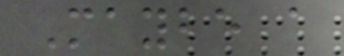Maybe a
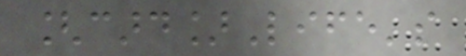[card]Life's
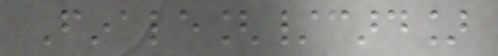Finale[/card]
